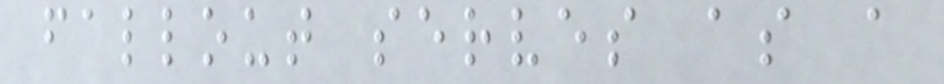fallout serves as a
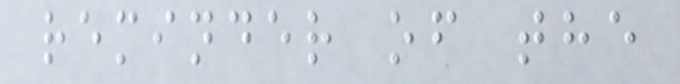reminder of the
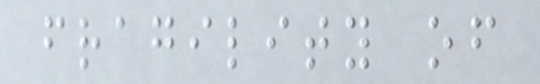fragility of
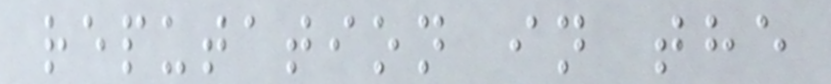reputation in the
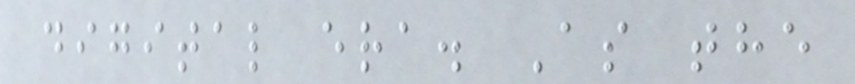digital era. As the
